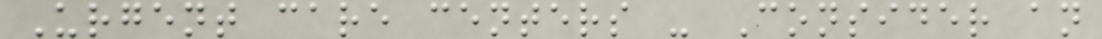Urgent care centers - Consider an
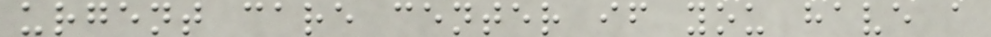urgent care center if you have a
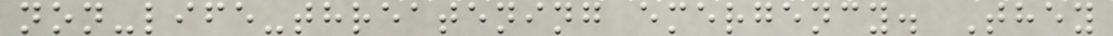non-life-threatening emergency. They
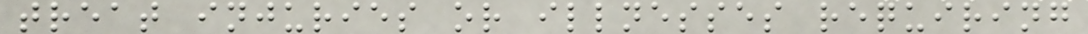treat injuries or illnesses requiring
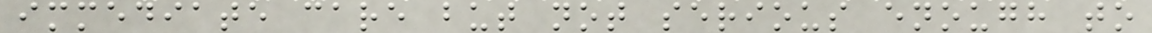immediate care but not serious enough to
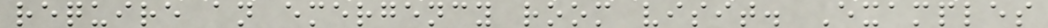require an emergency room visit. Examples
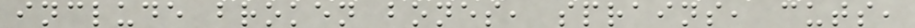include broken bones, sprains, cuts,
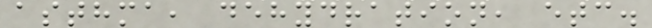asthma, dehydration, etc.
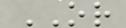OR
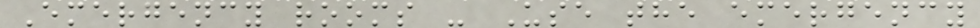Emergency rooms - Use the emergency
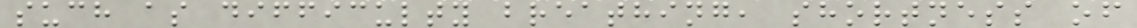such as difficulty breathing, shortness of
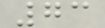73
